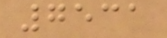7531
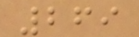269
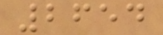2654
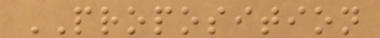PROPOSITION
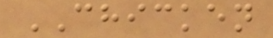CHICKEN
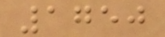1750
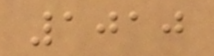1010
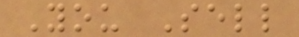You Sell
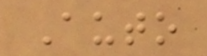Auto
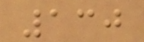130
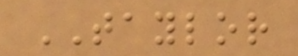TAYLOR
